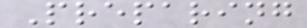Preparing
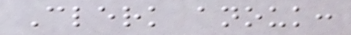Clerk anouk:
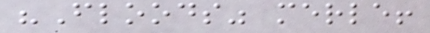"Floods" merle!
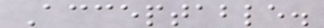Acceptable.
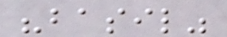"basil"
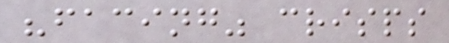"facing" crisps
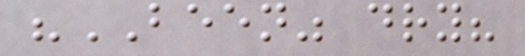"BEEN" dry?
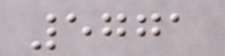5771
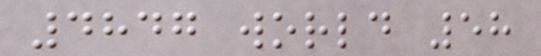4847 world 58
